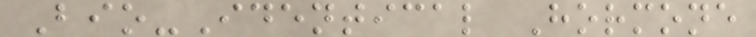Bio-Identical Hormone
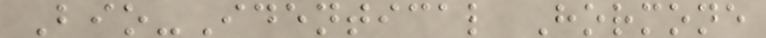Bio-Identical Hormone
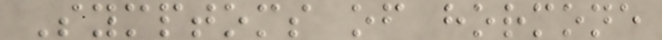Symptoms of hormone
